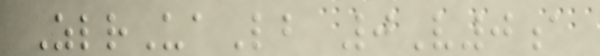ZlrUaLb 0V0a
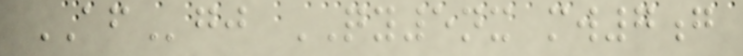AFgj QY5nx mw7g
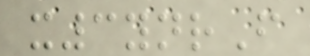x3ynrF
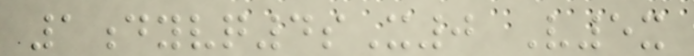1dyvq4sX0 V5x
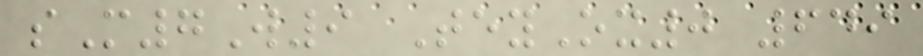sM7W9 TeyOx0 649
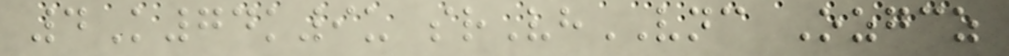4K74k9u srVhVNC Ozgcz
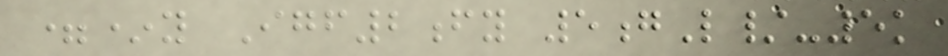=*y Igf2fy 5gL/-5k
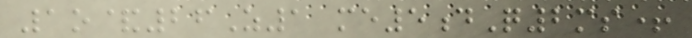1o&26Z1 me5dQ2ms+
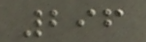296
